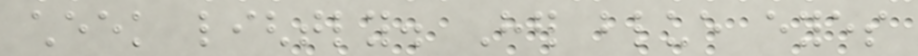cheek lightly. Her blue eyes
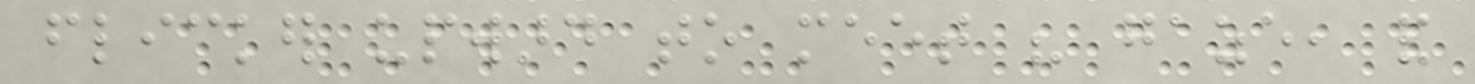flicker upward to meet his gaze, and
